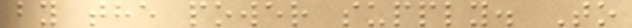by the power supply. To
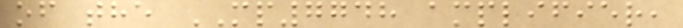of the MP7748 amplifier,
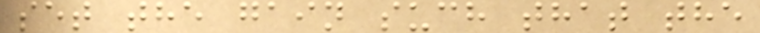set the gain such that the
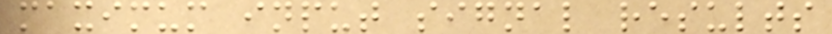maximum input signal results
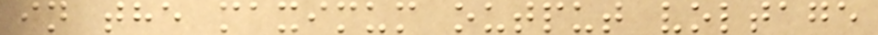in the maximum output voltage
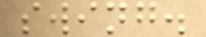swing.
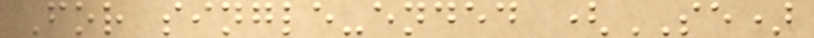For single-ended (SE)
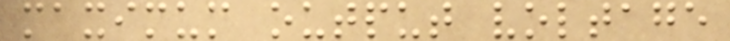maximum output voltage
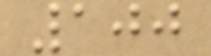100
